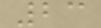23
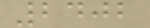2402
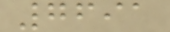7691
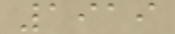1919
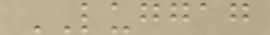LUGGAG
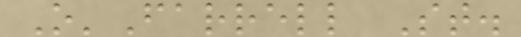O'Farrell St.
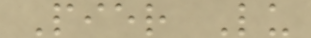Pier Lu
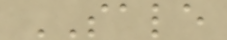SALE
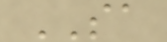SA
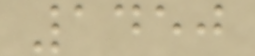1450
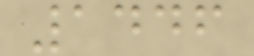1446
